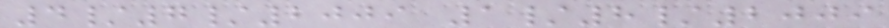4/7/2009 1/8/2009
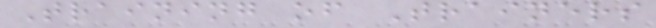Training of Trainers
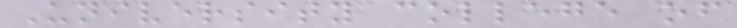University college of
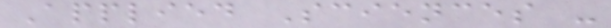Applied Sciences -
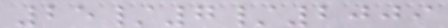25/7/2009
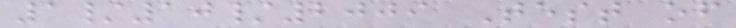1/10/2009 Test of
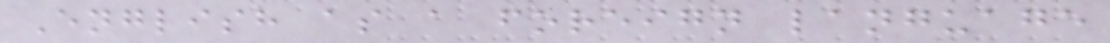English as a foreign language
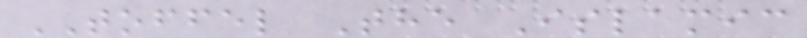TOFFEL The Islamic
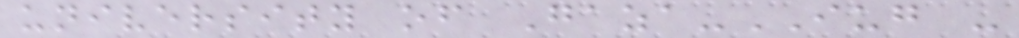university of Gaza-IUG -
